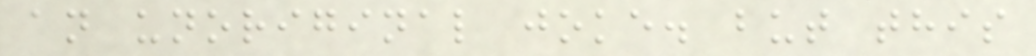an unoriginal joke. but this
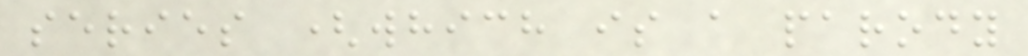series (which is a parody
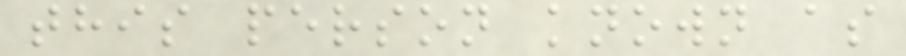this person known as
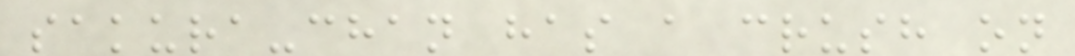sakura-chan has a crush on
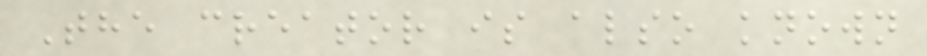The creator is also known
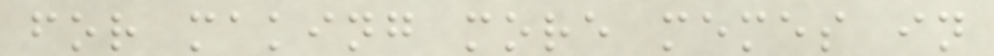for making more memes in
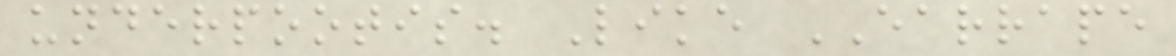underpootis. Like EARRAPE
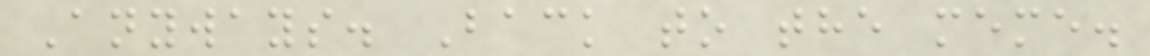Anyways. Back to the meme.
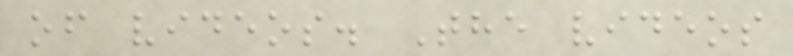of videos. The videos
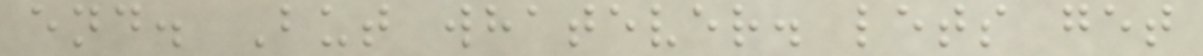end. But whatever. lets get
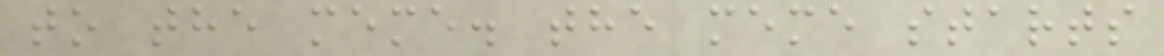to the meme. the meme starts
